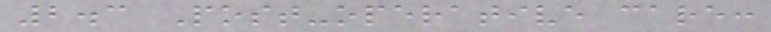2.3 Post-operative care:
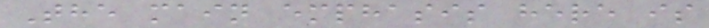The main emphasis here is
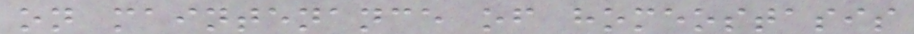on maintenance of homeostasis
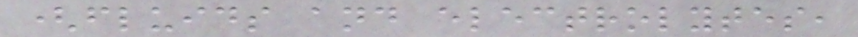(fluids and electrolytes,
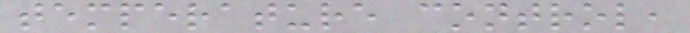temperature control,
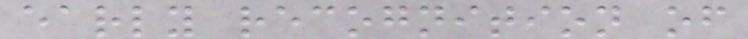early recognition of
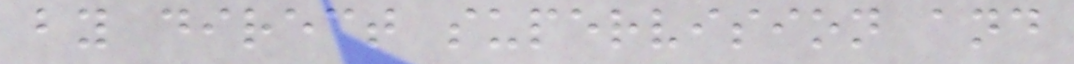by direct supervision and
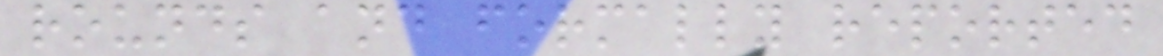rounds and formally reported
